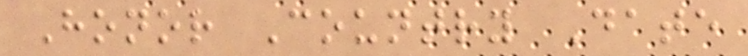Honor Country Date
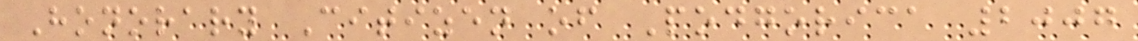Honorary Citizen of Podgorica 2007
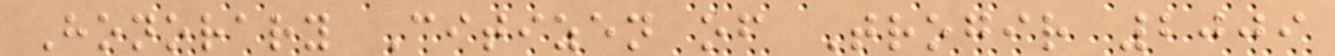Honorary Citizen of Trogir 2009
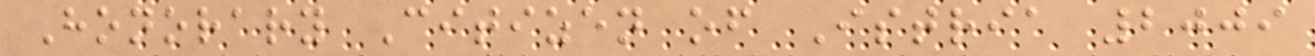Honorary Citizen of Istria 2009
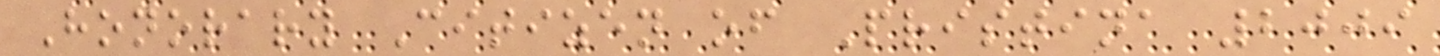Honorary Citizen of Pristina 2009
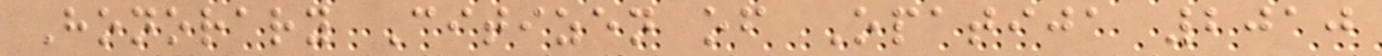Honorary Citizen of Opatija 2010
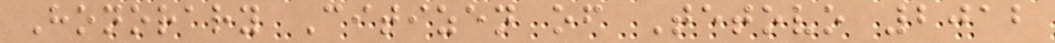Honorary Citizen of Tetovo 2012
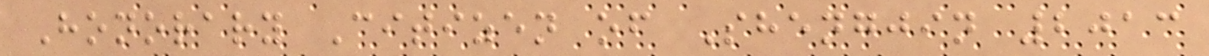Honorary Citizen of Shengjin 2013
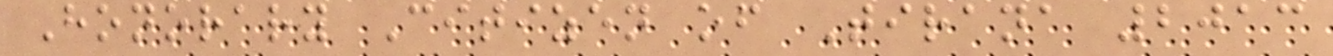Honorary Citizen of Tirana 2013
